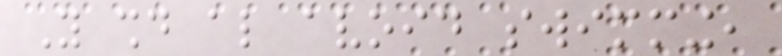You should also avoid swimming,
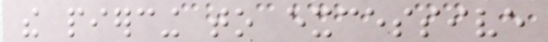the piercing to excessive
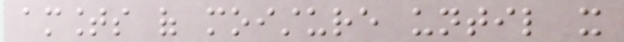amounts of moisture until it
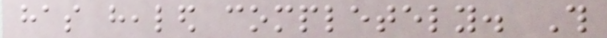has healed completely. This
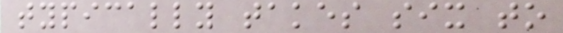typically takes six to
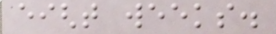eight weeks.
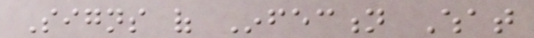Signs of Infection What
